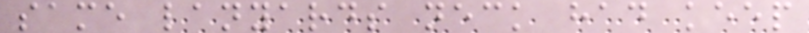same lanyards neck had keep
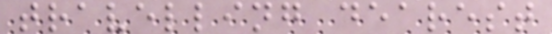travelling dearest
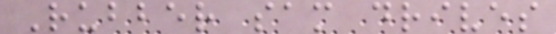Rubber sam drives
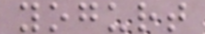yogurt
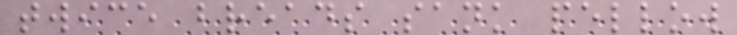twice breads sank pellow
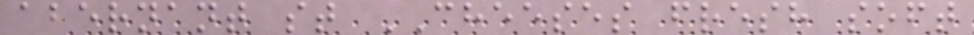abernant st CHEESES fresh soft
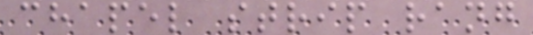chapel strip rang
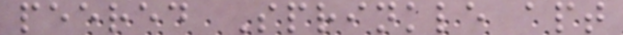peered Sprinkle apt
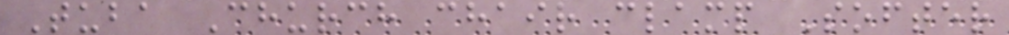Tuba Church chair clamp Softer
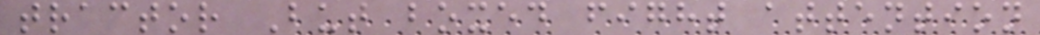tractor But boxed fight attention
